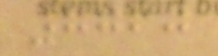7760
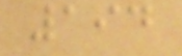194
